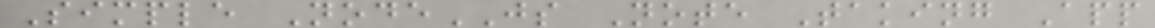Simple NodeJS Note Taking App
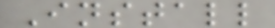Install
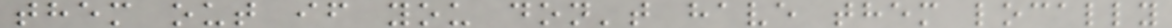them out if you don't have them locally
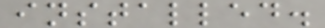installed.
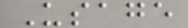Usage
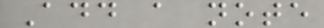Add a note
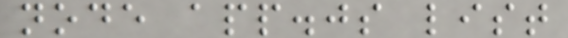node app.js list
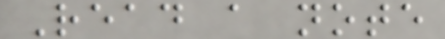Read a note
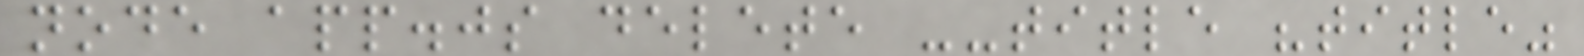node app.js delete --title "title"
